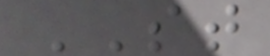ST
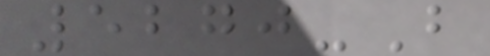5270-B
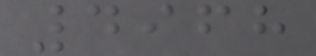4968
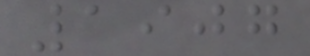1907
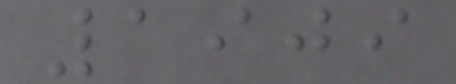1909
